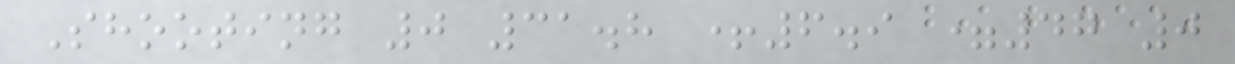Shooting 0 31.8 +6.9 =47 0
